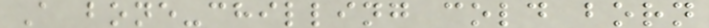A bone-chilling cold born
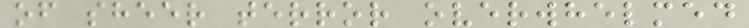of sheer terror overwhelmed
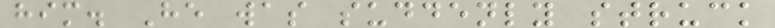him. He was suddenly struck
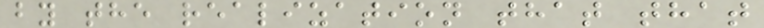by the realization that that
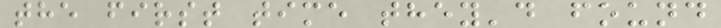the first time they'd found
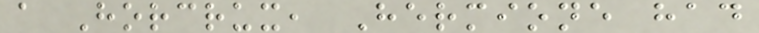a Horcrux, Hermione had
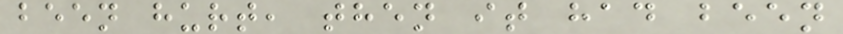been hurt, then it had been
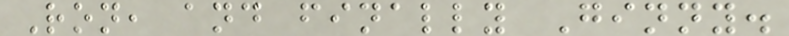Ron, and finally Ginny.
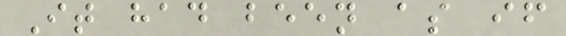It had been as if
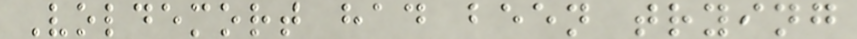Voldemort had been trying
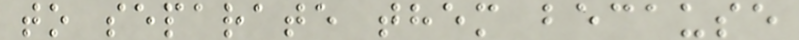to separate them because
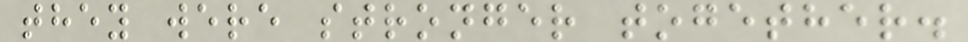they were stronger together.
